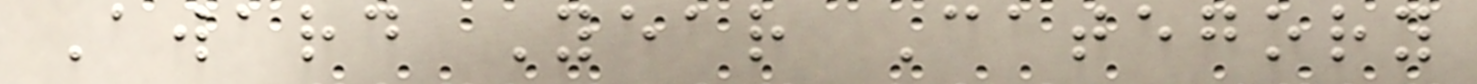Award Year Category
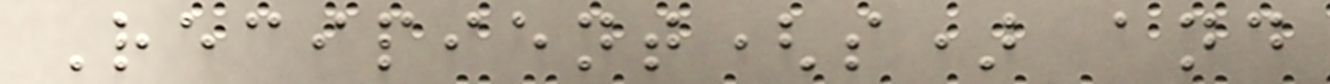Recipient(s) and
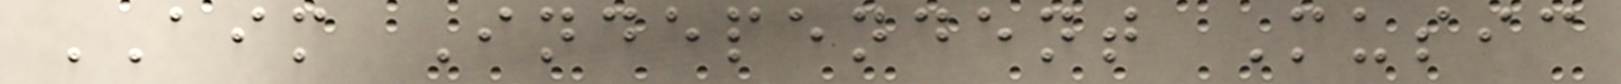AIM Independent Music
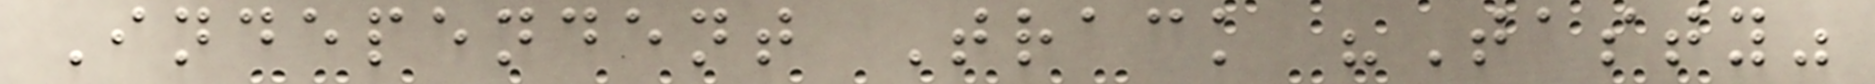Independent Track "Tasty"
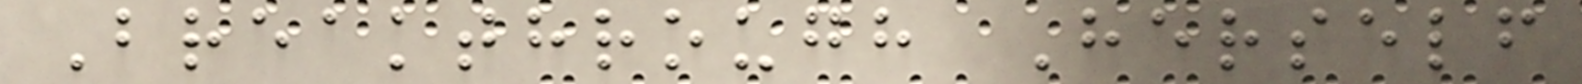Breakthrough Herself
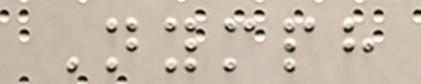Nymph
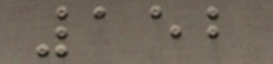152
